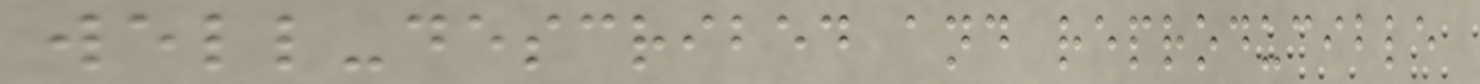well-described and reproducible
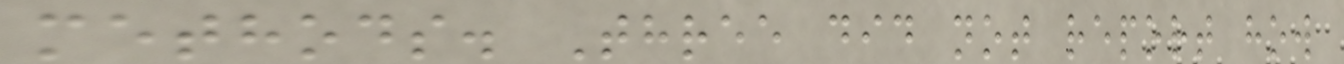methods. Three did not report how
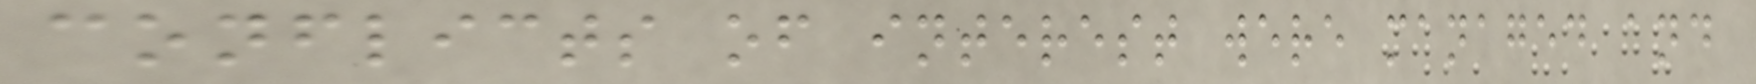conflicts of interest were managed and
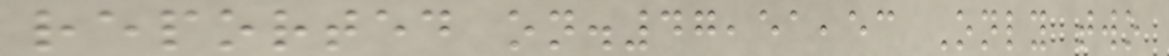reported on.47,51,53 Only two
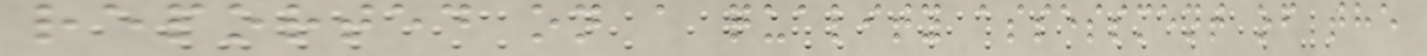reported on a quality assessment of the
